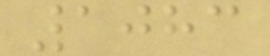1083
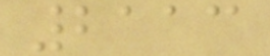2113
